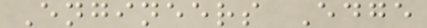Engineers Edge
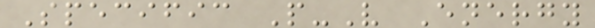Specific P-V Energy
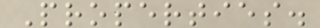Properties.
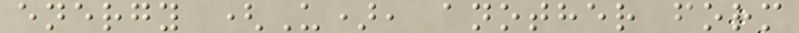energy (U), another form
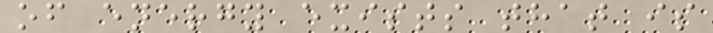of energy exists that is
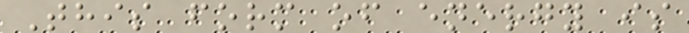This form of energy is
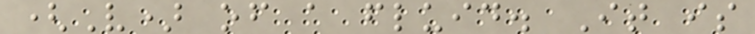(V) of a fluid. It is
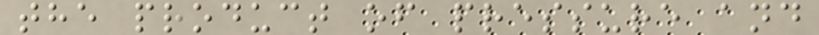the product of pressure and
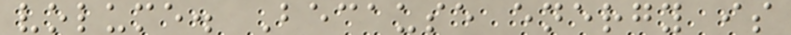volume. Because energy is
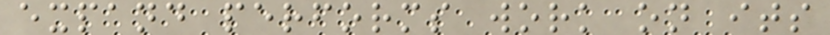expand performs work on its
